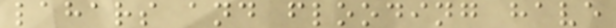lahars and flooding have
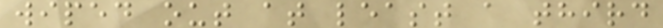wiped out at least a third
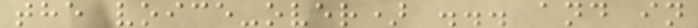the voice-over) ... and in
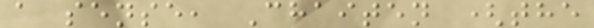a sense, Chaiten (the
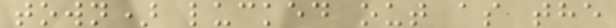town) lucked out as the
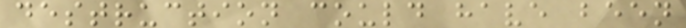destruction could have been
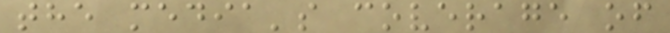the media's coverage of
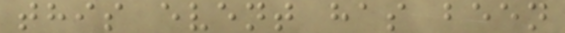this event has been
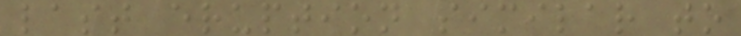last eruption similar to
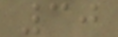30
